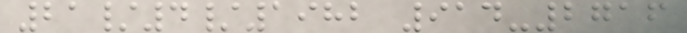21/4/1982 914-2716
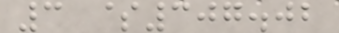3 $307.02
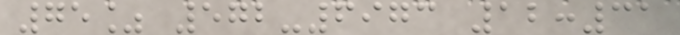75% 572-6973 12:31
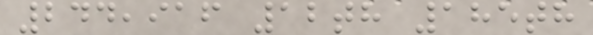244,916 12th 185th
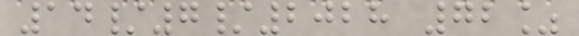14/7/2028 72%
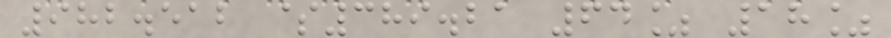982.512 $389.21 64% 18%
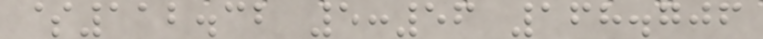$112.32 5:56 168.706
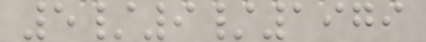5/9/1979
